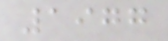1977
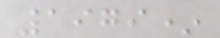1979*
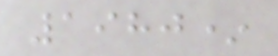1980*
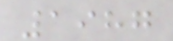1987
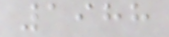1988
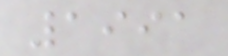1991
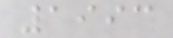1993
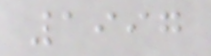1997
